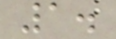1.
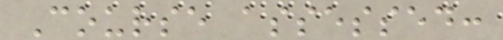Course assessed:
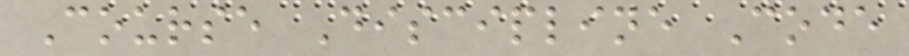Course Discipline Code
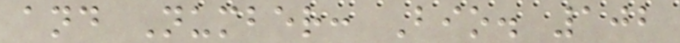and Number: Bio. 102
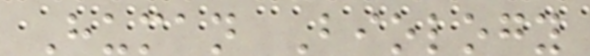Human Biology
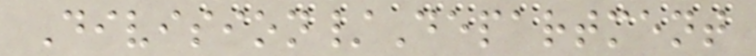Division/Department
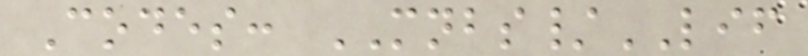Codes: MNBS/LIF
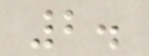2.
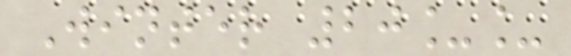Winter 20__
